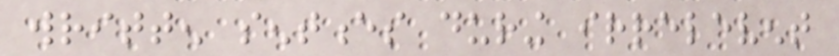written sentences during irrelevent
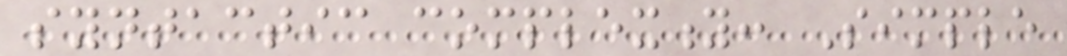syntactic complexity: Simple
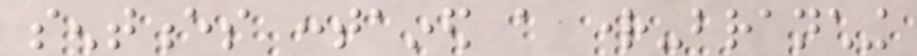sentences contained a right-branching
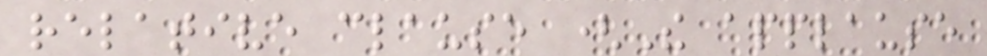relative clause (The applause
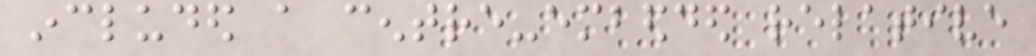included a centre-embedded relative
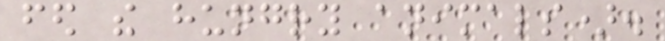fed the hungry animals).
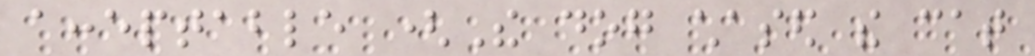acceptable (The dog chased the cat
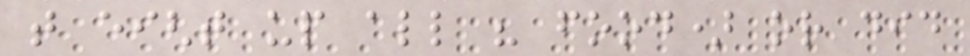that eight up all his food) or did
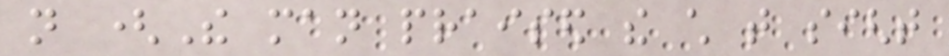not (The man praised the child that sight
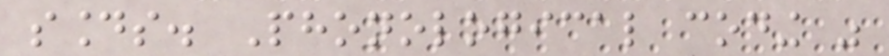sounds. Phonological coding was
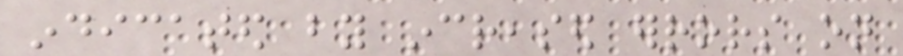indicated by increased errors on
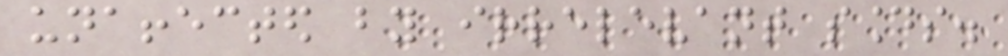unaffected by irrelevant sounds.
